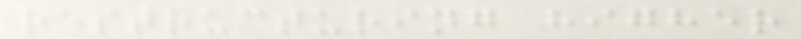restructuring higher
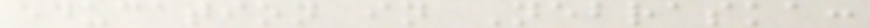education in Nebraska:
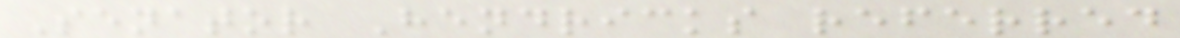Senator Hendricks referred
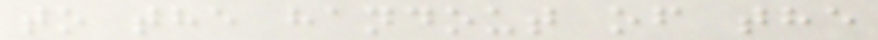to the handout of the
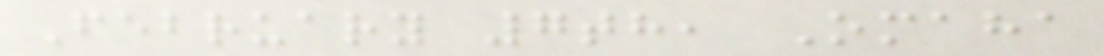February 7th, Omaha
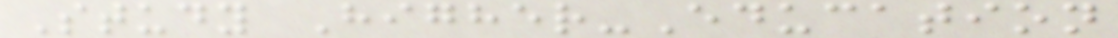Study Higher-Education
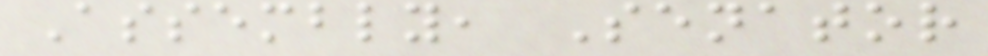Assembly, Senator
